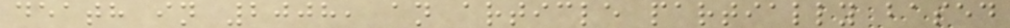death in 2008, an article partially based
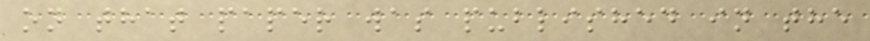on that paper was published in the
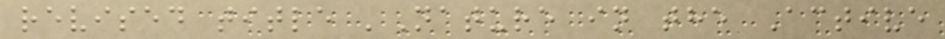revised title 'Nature in the Active
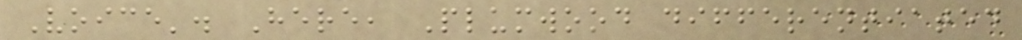Voice'. Here, Plumwood differentiated
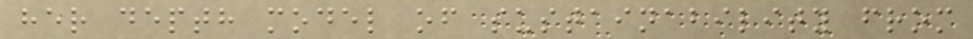her depth model of sustainability from
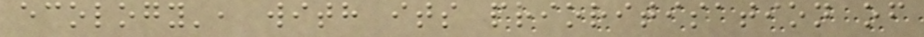ecology', with its prioritisation of
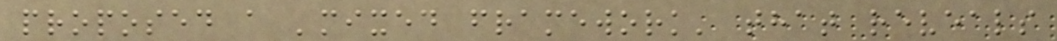proposed a 'mixed framework' that reveals
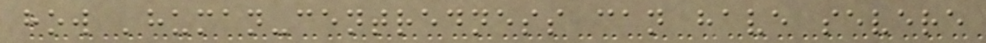how 'human-centredness can have severe
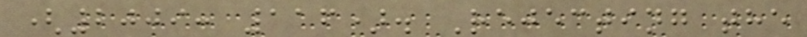(2009: 116). Rejecting the
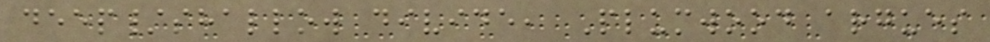deep/shallow divide, Plumwood argues
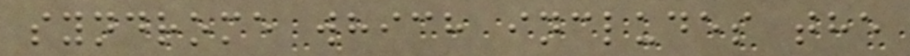syndrome which includes the
